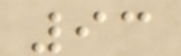93
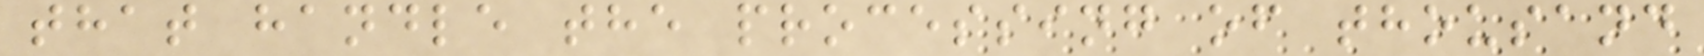that handle the processing of thousand
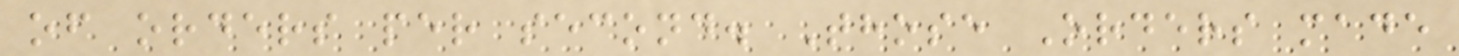of orders per second. Those Orders made
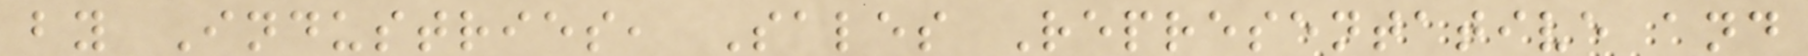by Industries, Sales Representative and
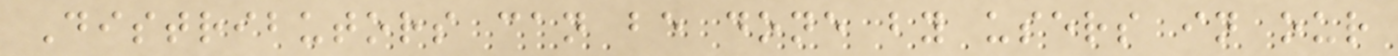Distributors can be done by users in our
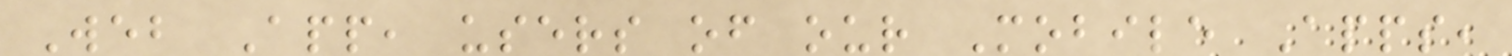Web App, users of our Mobile Apps,
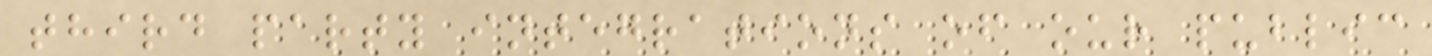third party integrations of our public
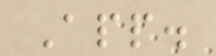App.
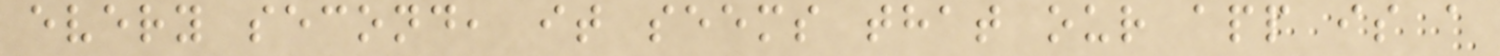every second, it seems that our app is a
